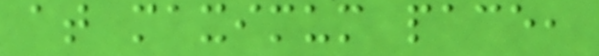at maximum pace,
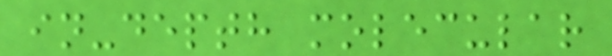in-depth molecular
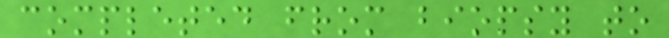completed from biopsy to
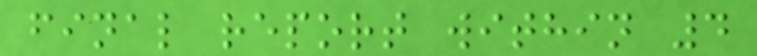final report within 4
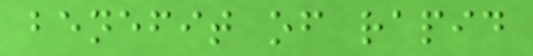benefit of rapid
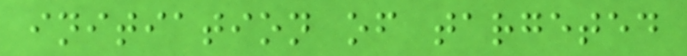initiation of targeted
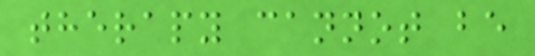therapy cannot be
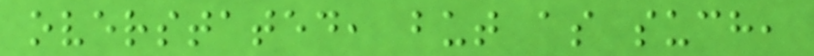overstated, but as such,
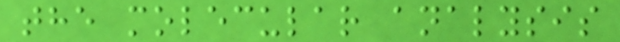the molecular analysis
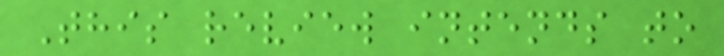This review intends to
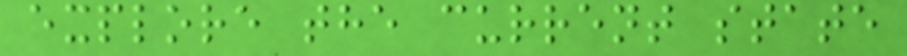explore the current state
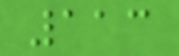113
